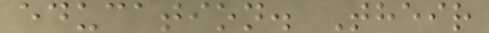education. Their
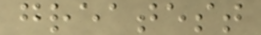greatest
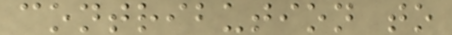contribution to
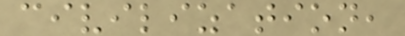civilization,
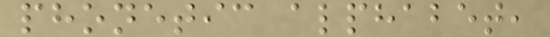phonetic alphabet,
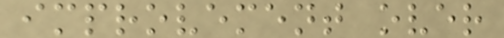improvement over
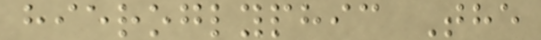hieroglyphic The
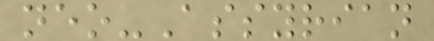neo-Assyrian
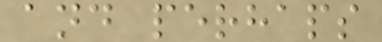and perhaps
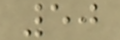50
